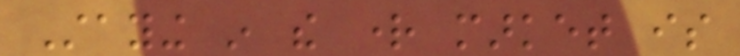Staying in the right market is
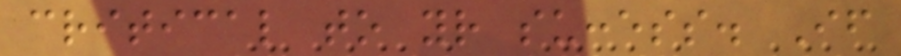critical to your success. If
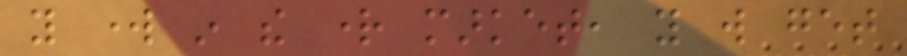you work in the right market, you will get
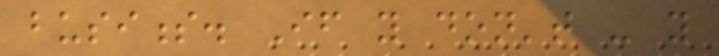business. If you don't - you
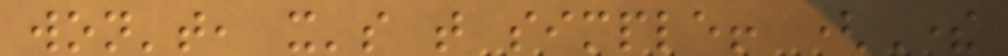won't, it's that simple! (There
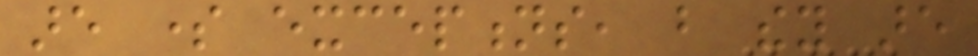are some exceptions, but they are
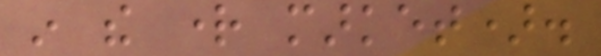in the right market).
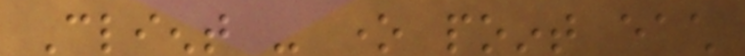Client - one point each
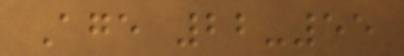Age 22-55
